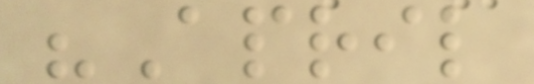"April
